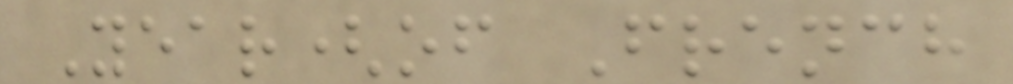Year(of French
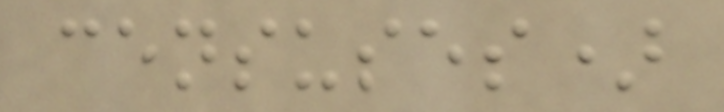censuses)
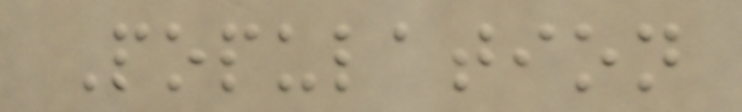Population
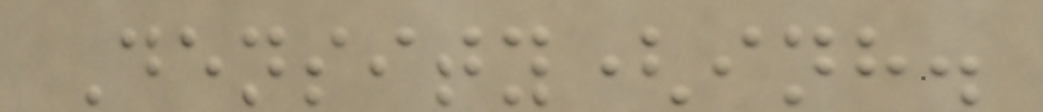Density(inh.
